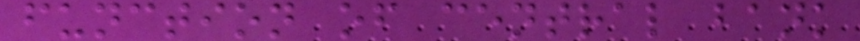function of central bank
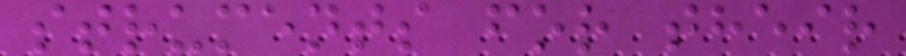struments for their
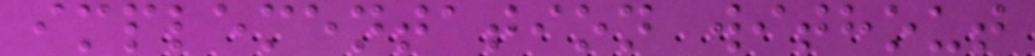implementation without
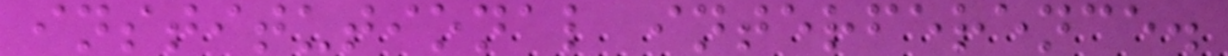institutional interference.
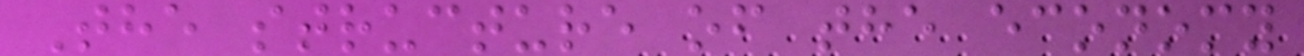The structure of the economy
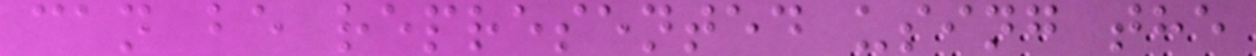can be represented using the
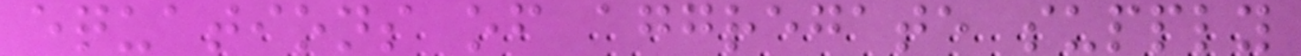equations of aggregate supply
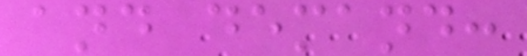and demand:
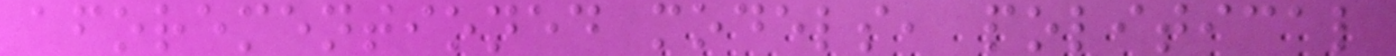aforementioned models, political
